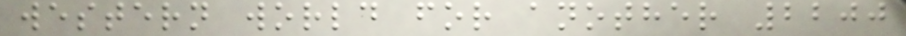western world for another 2200
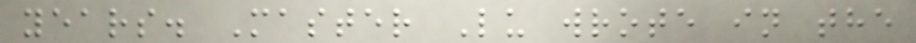years. Master Lu wrote in the
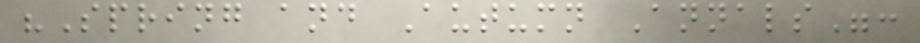"Spring and Autumn Annals":
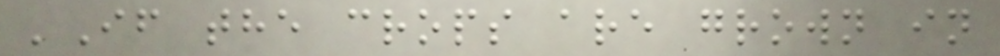'If the crops are grown in
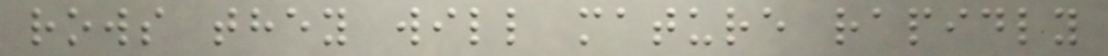rows they will mature rapidly
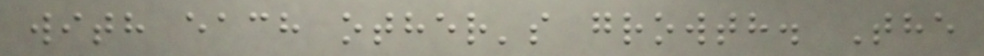with each other's growth. The
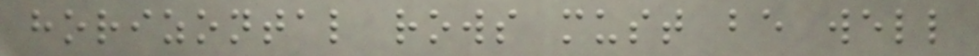horizontal rows must be well
